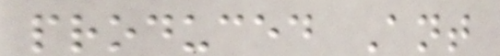produced Ant
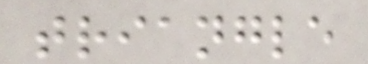triangle
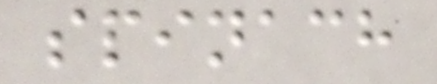spinach
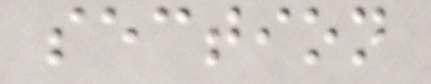section
